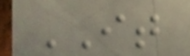IT
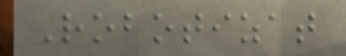Robotizat
